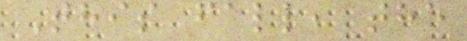This fall, the
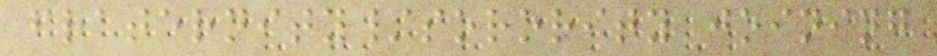fraternity/sorority joining
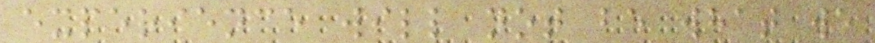experience will not be what we
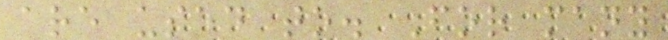are used to. For many
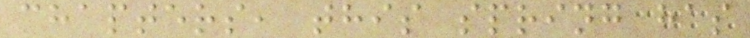chapters, this spring has
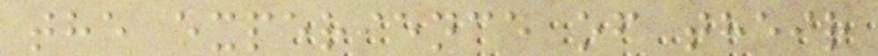the experience of their
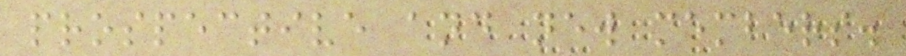prospective and new members.
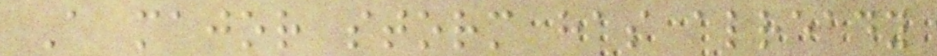A major storm has already
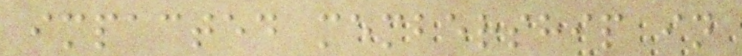impacted membership in
